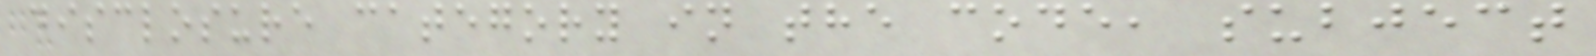disclosure category in the code, subject
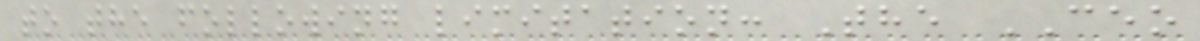to the following limitation: The CEO
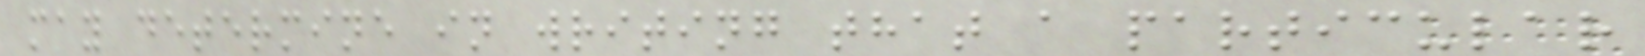may determine in writing that a particular
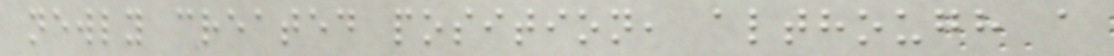newly created position, although a
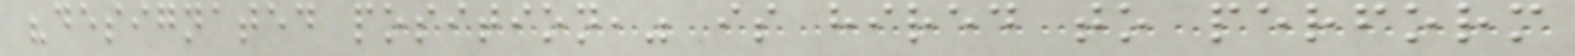"designated position," is hired to perform
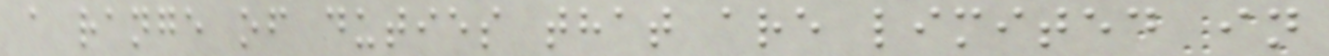a range of duties that are limited in
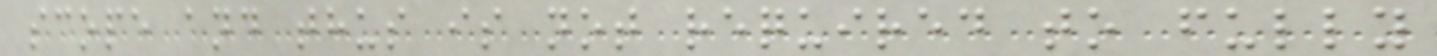scope and thus is not required to fully
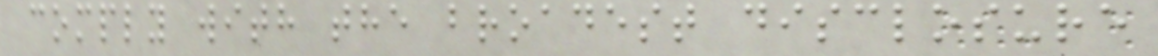comply with the broadest disclosure
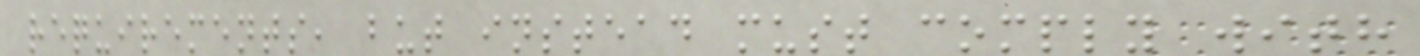requirements, but instead must comply with
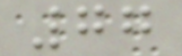77
